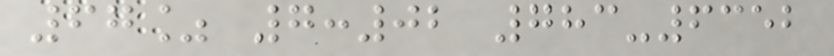67% 7:02 783-6352
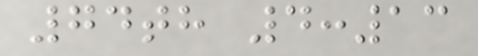74th 4:13
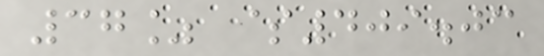37% $409.03
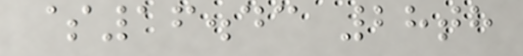$16.43 28th
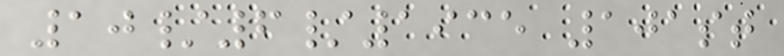10/6/1935 101st
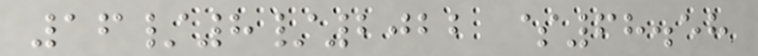16/8/2022 $68.58
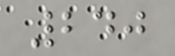240
